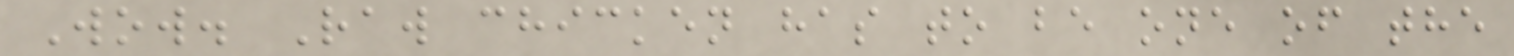Wow. Raw chicken has to be one of the
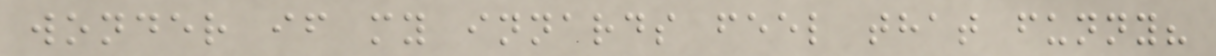wonder if my innards feel that funny?
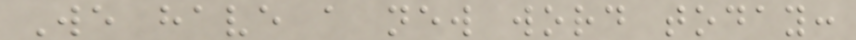We have a new word today:
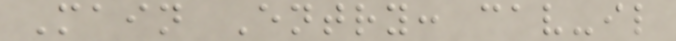Main Entry: cav-il
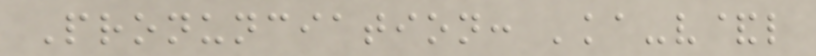Pronunciation: 'ka-v&l
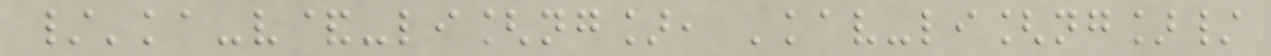/'ka-v&-li[ng], 'kav-li[ng]/
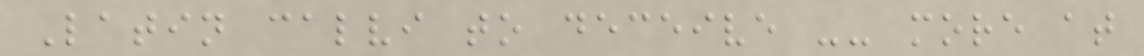Latin calvi to deceive -- more at
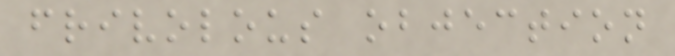frivolous objection
